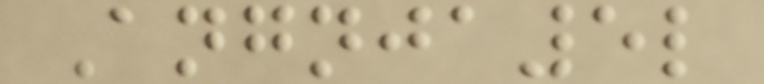Angnja5l
